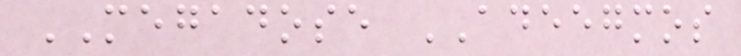MEGADOSE ADEEGMOS
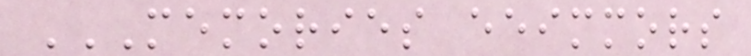MEMORIES EEIMMORS
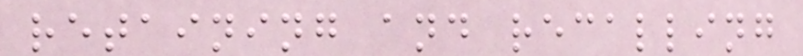retaining and recalling
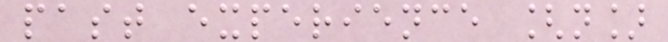past experience [n]
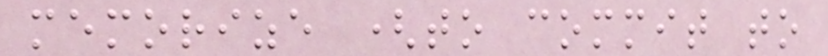memorize (to commit to
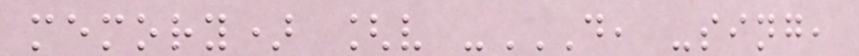memory) [v -D, -SING,
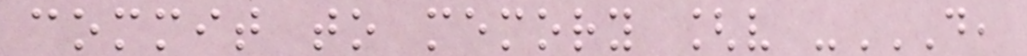commit to memory [v -D,
